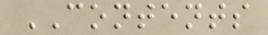CONTENTS
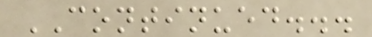CONTINUED...
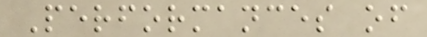Performances of
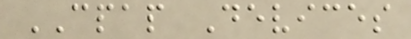CPAP Devices
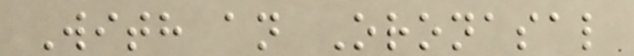With an Oronasal
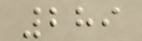289
